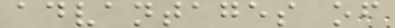advantages of
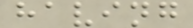having
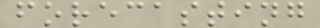forecasting
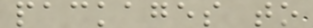packages to
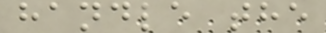handle the
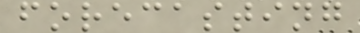forecasting
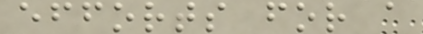efforts for a
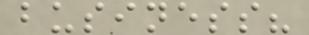business?
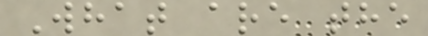What are the
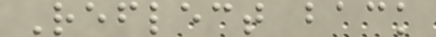Reflect back
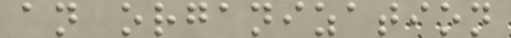an organization
